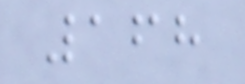168
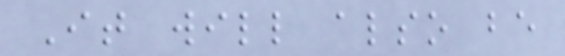It will also be
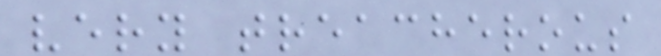very treacherous
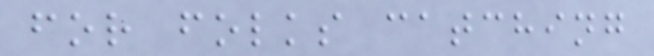for folks catching
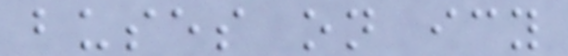buses on icy
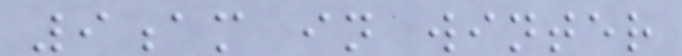9am in winter
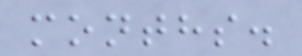months.
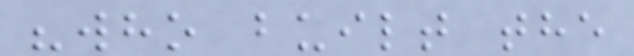"who built the
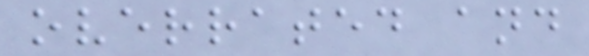overrated and
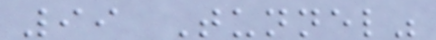99 Tunnel"
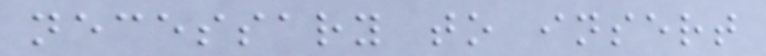necessary to insert
